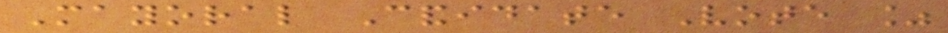Mayoral Candidate Vote %
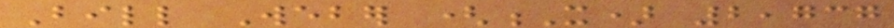Bill Weber (X) 2,737
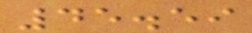45.59
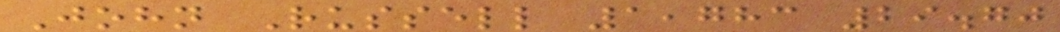John Russell 1,783 29.70
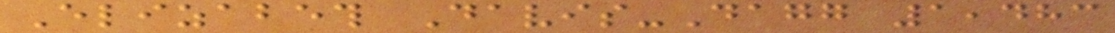Elizabeth Davis-Dagg 1,483
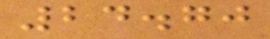24.70
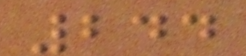244
